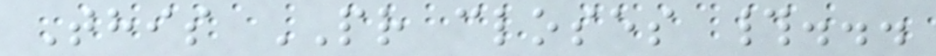This PR closes #...
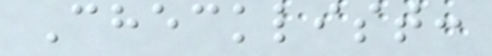Checklist:
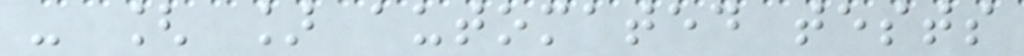- [ ] automated tests
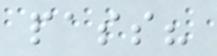pass?
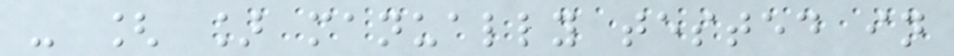- [ ] manually tested in
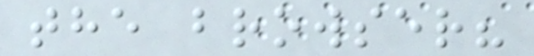the browser?
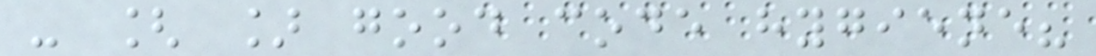- [ ] good code hygiene?
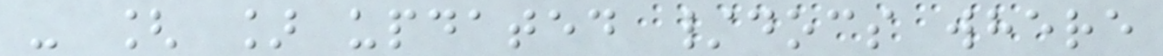- [ ] updated /docs where
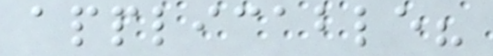applicable?
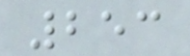253
